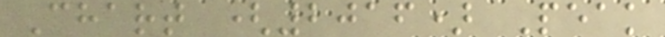Chart (2016) Peak
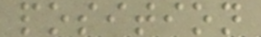position
